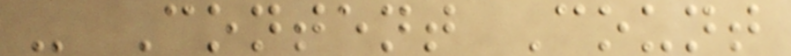- Content Count
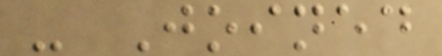- Joined
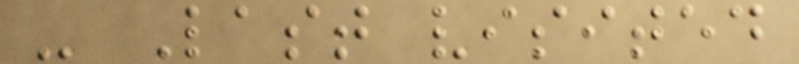- Last visited
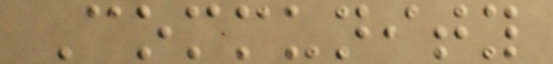Community
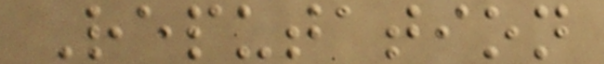Reputation
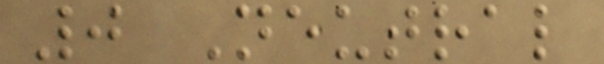0 Neutral
